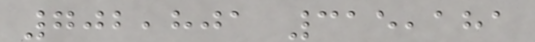702,801 315,181
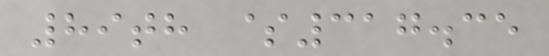89th $317.35
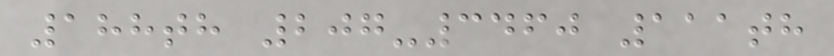188th 207-3460 111th
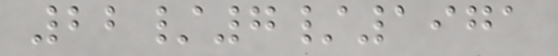22/7/1971
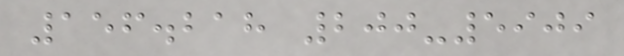156.218 200-5909
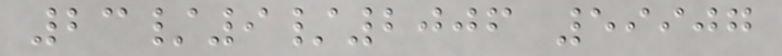23/9/2006 59907
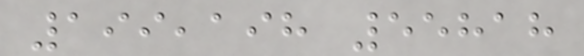199,198 55818
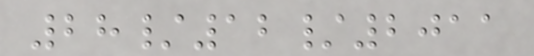28/12/2011
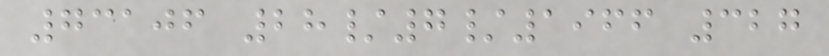73106 28/7/1966 327
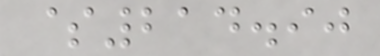$214.90
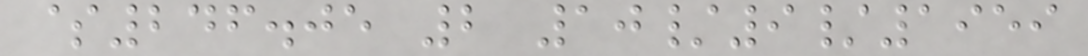$246.05 2 10/9/1959
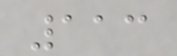113
